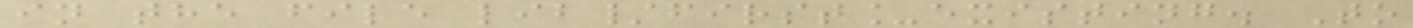in the file lib/first_existing. To
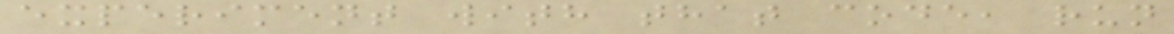experiment with that code, run
